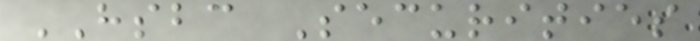HSBC Securities
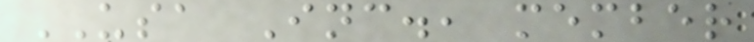USA Inc., member
